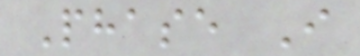Phase I
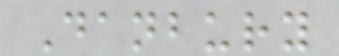Danbury
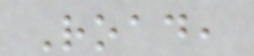Road,
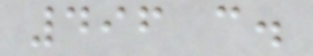496 c.
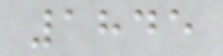1845
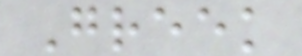Greek
